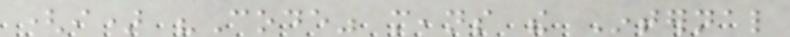(i) "Code" means the Internal
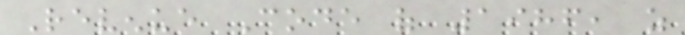Revenue Code of 1986, as
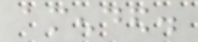amended.
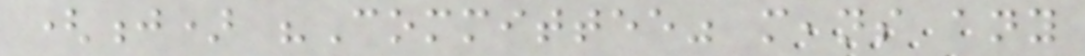(j) "Committee" means any
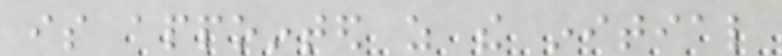is appointed as the initial
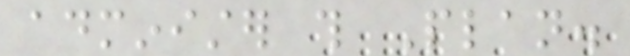administer this Plan.
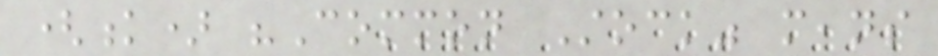(k) "Common Stock" means
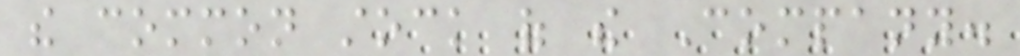the common stock of the Company.
